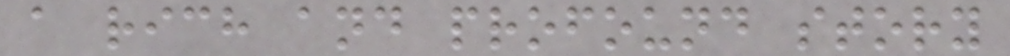a rich and profound story
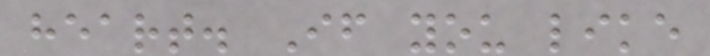heart. If you like
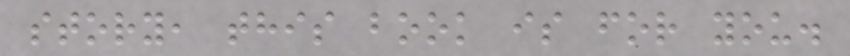story, this book is for you.
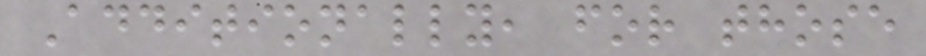Additionally, for those
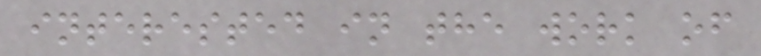interested in the work of
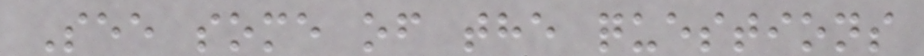See some of the questions
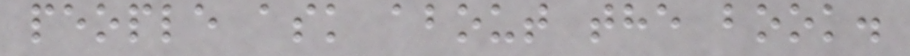people ask about the book.
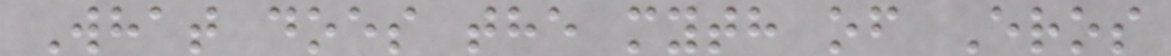What does the myth of Eros
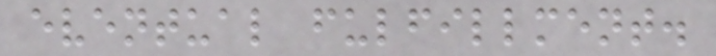eventual fulfillment.
